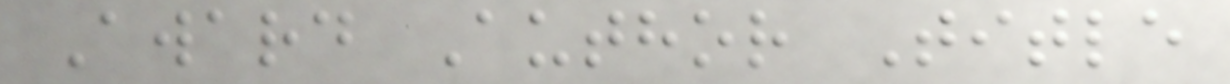Award Author Title
